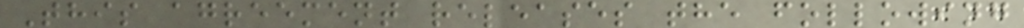This agreement releases the following
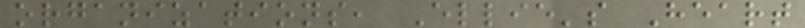organizations, Ellie's Heart
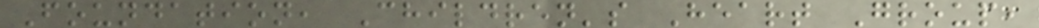Foundation, Children's Heart Group,
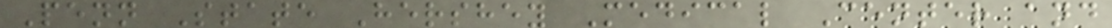Penn State Hershey Medical Center and
